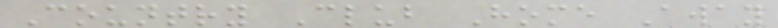Country Club Home Away
